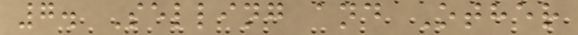7. Selling and Other
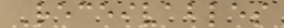Receivables
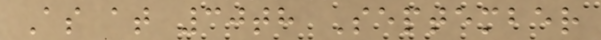As at 30th September
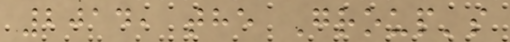2014, the Group's
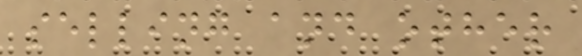selling and other
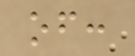of:
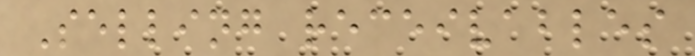Selling receivables
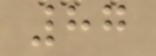87
